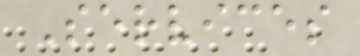Services
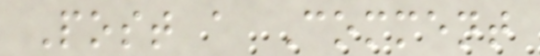Post a Comment
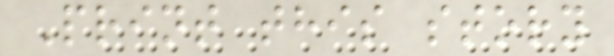Print this story
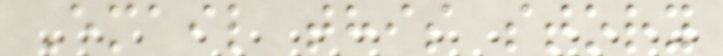Email this story
